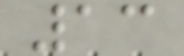13
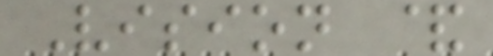Vision &
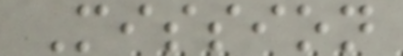Mission
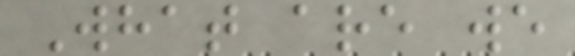What are we
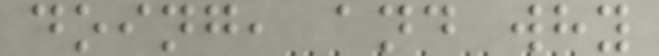doing, and why
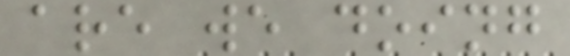are we doing
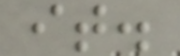it.
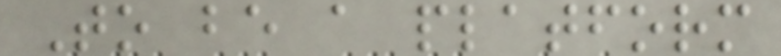To be a platform
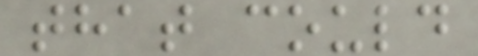that could
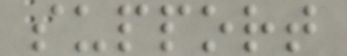support
